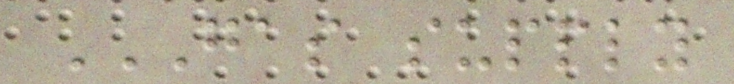GAS SUPPLY
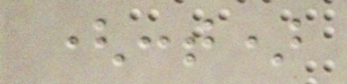(cont)
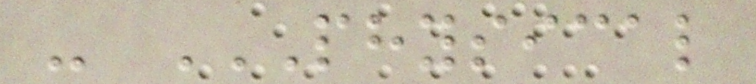- PHYSICAL
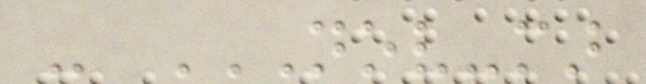- NOV-MAR
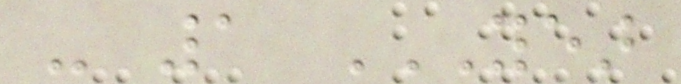- 1 YEAR
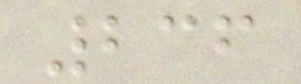236
